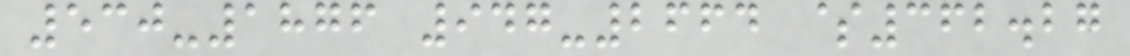530-1876 947-2664 $362.27
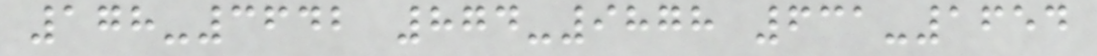178-3642 874-9878 631-1654
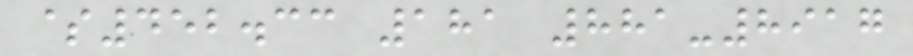$452.33 181 881-8917
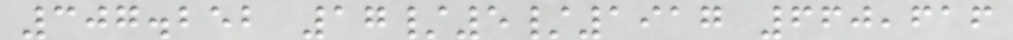307.252 17/5/1917 660,616
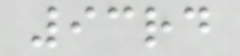93rd
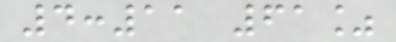4:11 61%
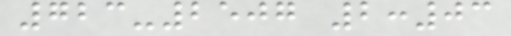723-2507 2:03
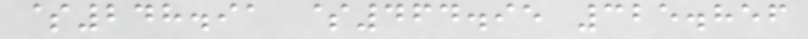$248.91 $464.95 325.856
